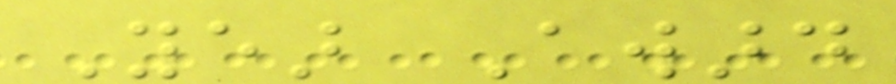Year Award
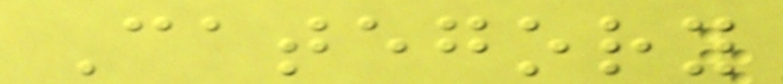Category
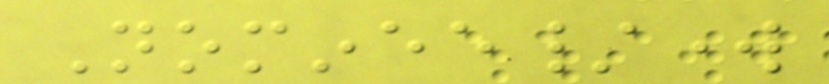Nominee/work
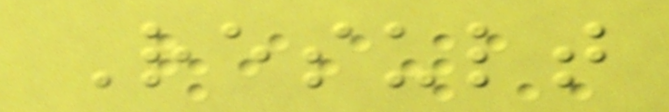Result
